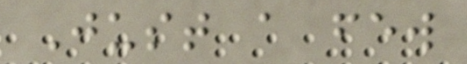Just a few
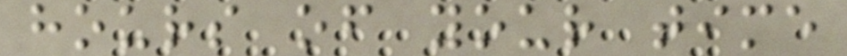hours of your time
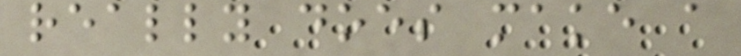really does make a
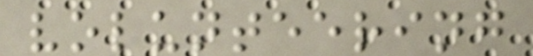volunteering
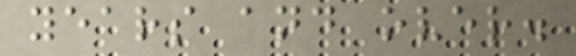years and over.
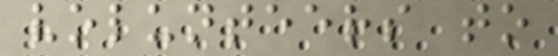volunteers to
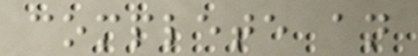complete an
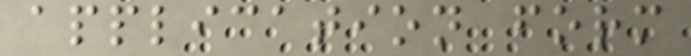application form
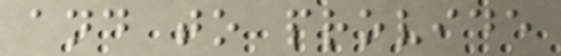and to provide
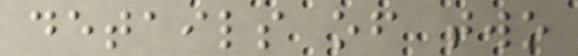details of two
